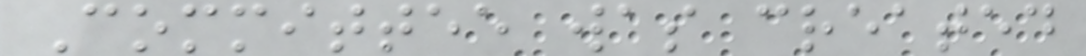Committee was created
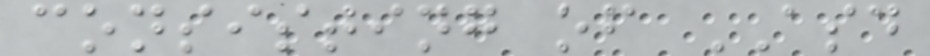consisting of ASD
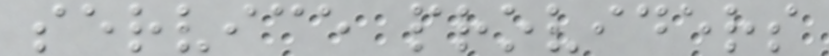service providers
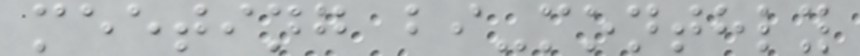meeting bi-monthly
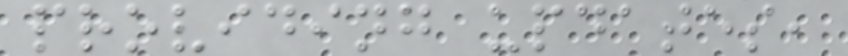providing updates,
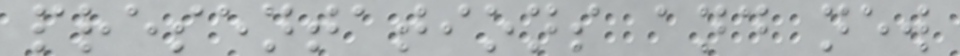presentations and new
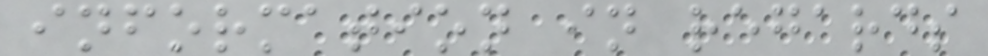information in regards
